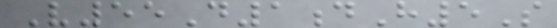V55D1dH5S
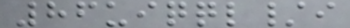86uiqql/i
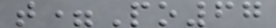t=Po67
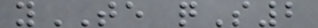yTE qS2
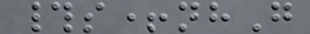#s+nhG
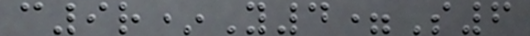c9r*Y4=S6
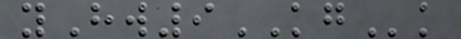yHw9KGk
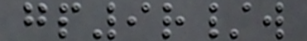gp9r/w
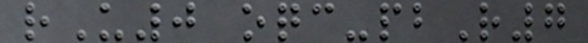rU0 oqc-pbR7
